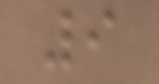9
